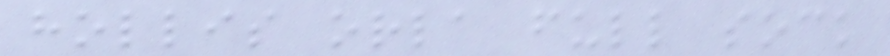hollis orla full sock
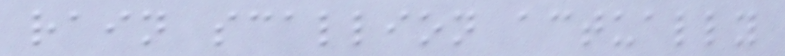rain scallion actually
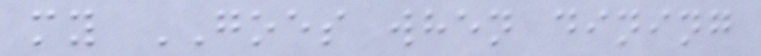my GOES when dining
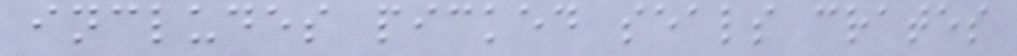includes picked seals crates
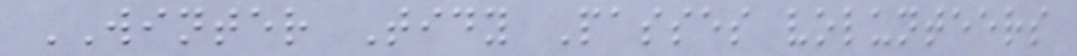WINTER Tidy Passes volunteers
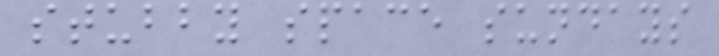stubby space sundays
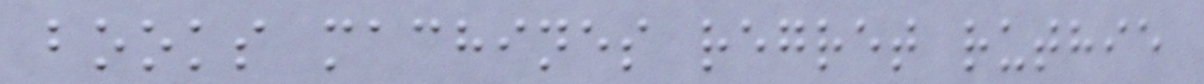books machines regret ruthie
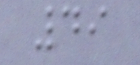49
